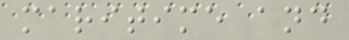maritime and
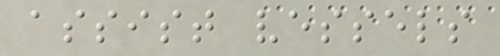assist vessels
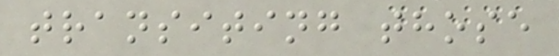transiting those
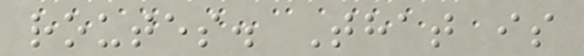routes. That is
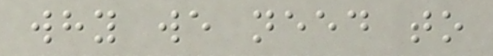why we need to
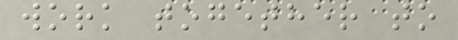work together to
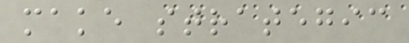make strategic
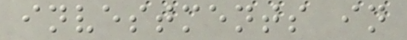investments in
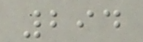294
